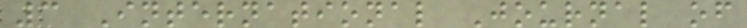3 International Journal of
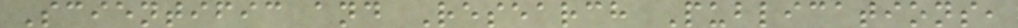Scientific and Research Publications,
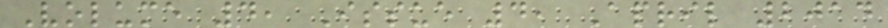Volume 4, Issue 4, April 2014
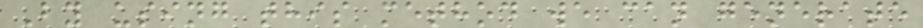By using this method we can generate
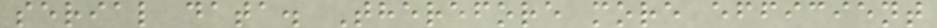serial data. Therefore more efficient
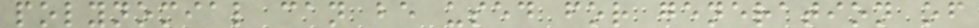polynomial can be used for generation of
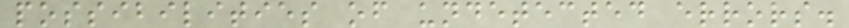possibilities of undetected errors.
